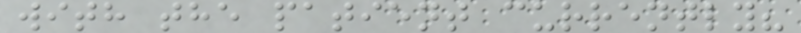with the patient currently?
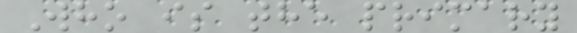Who is the primary
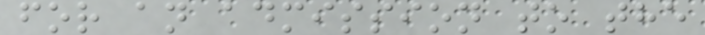for an admission to the
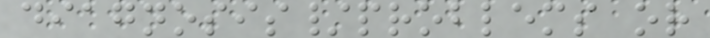diagnosis/problems or
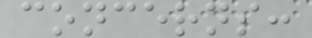concerns:
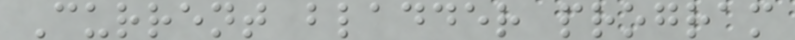Current bladder program
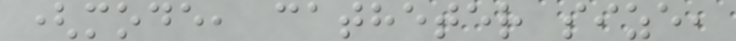(mode, catheter size,
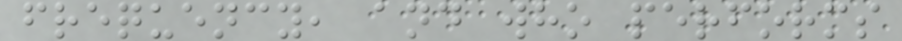frequency, and who performs
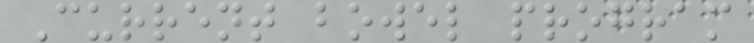Current bowel program
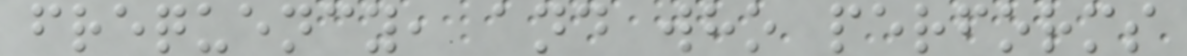frequency, and who performs
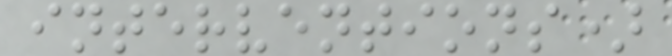interventions)
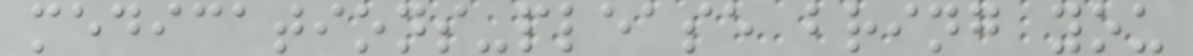medications-please bring you
